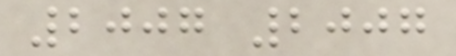2007 2007
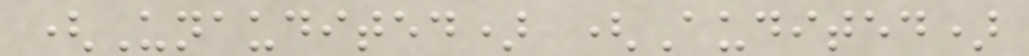(Unaudited) (Audited)
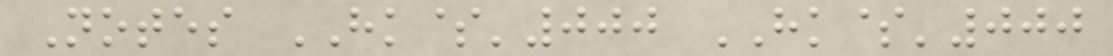Notes HK$'000 HK$'000
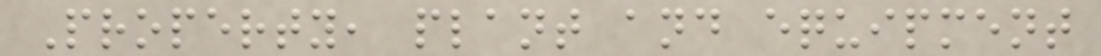Property, plant and equipment
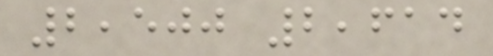2,500 2,614
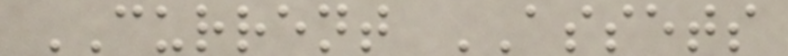CURRENT ASSETS
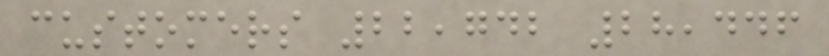customers 22,742 28,446
